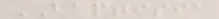BAPTISIA
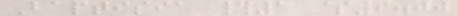Baptisia #1 $9.00
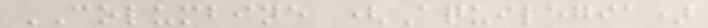COLUMBINE (Aquilegia)
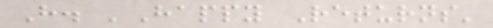H. 'Happy Returns'
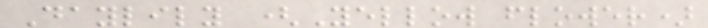Daylily (Yellow flower)
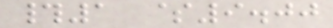#1 $9.00
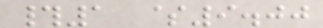#1 $9.00
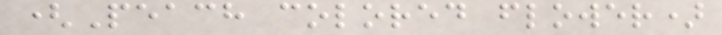(Peach colored flower)
